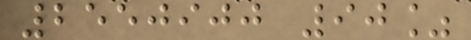2550900 90%
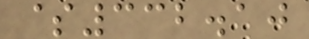$332.10
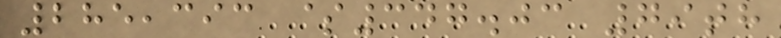285,393 $347.03 79th
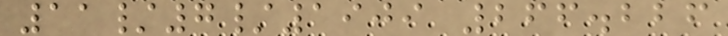11/7/1909 266.226
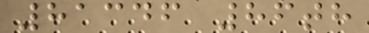81346 86th
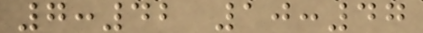7:42 10:47
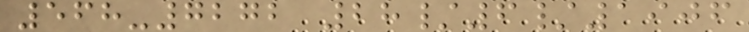568-7272 28/6/1906
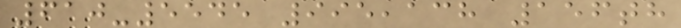610-5545 995,138 156th
